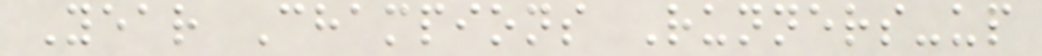Year Champions Runners-up
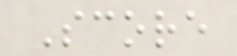Score
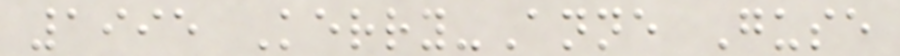1995 Kerry-Anne Guse
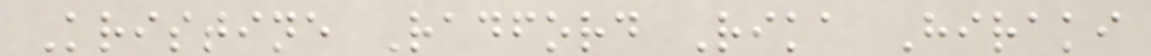Kristine Radford Rika Hiraki
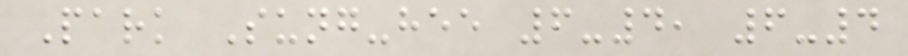Park Sung-hee 6-4, 6-4
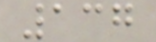137
